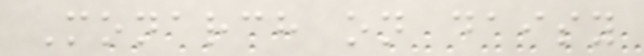Monarch on daisy
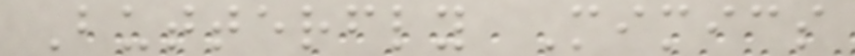Butterfly Mimics
